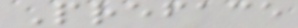Preface
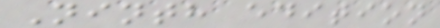Ninth edition
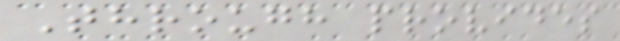Through provides
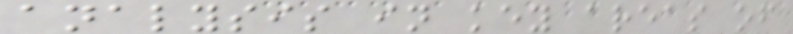analysis in key areas of
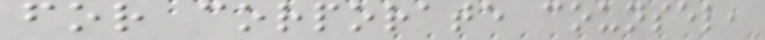for corporate counsel,
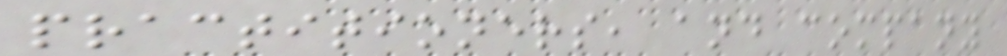practitioners, and company
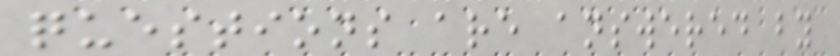questions are answered by
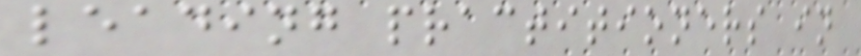leading practitioners in
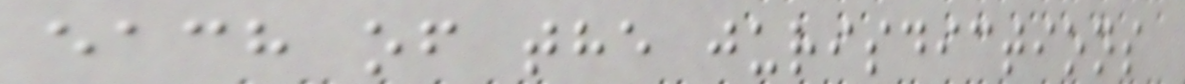each of the jurisdictions
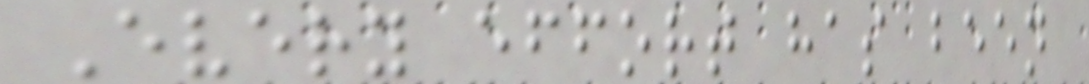Every effort has been
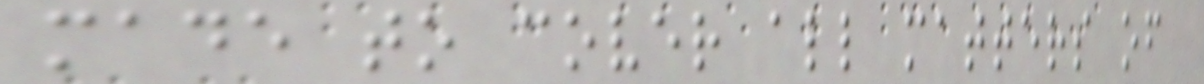made to cover all matters of
